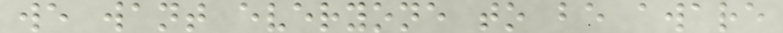we want everyone to be aware
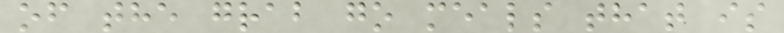of the grab go meals that is
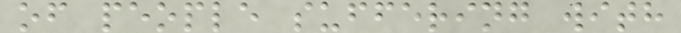of people suffering with
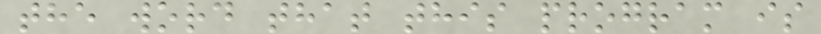the word that this program is
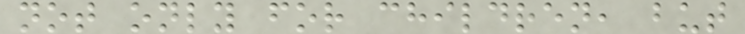not only for children, but
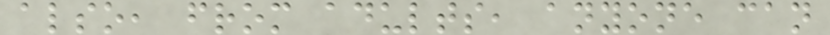also, from adults, anyone can
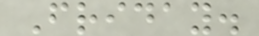Friday.
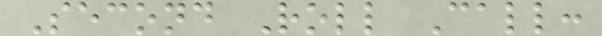Second Roll Call:
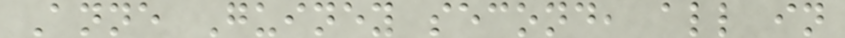Anne Guiney second, all in
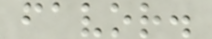favor.
